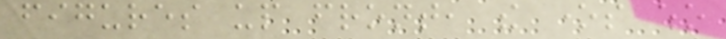figures up front, the ones who
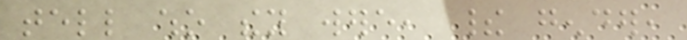tell who they were, their gender,
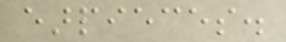earpieces.
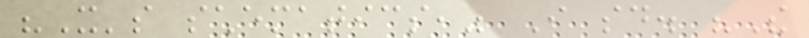"It's schematics," I said. "The
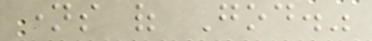names of God."
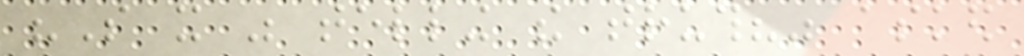"So it was telling the truth?" asked
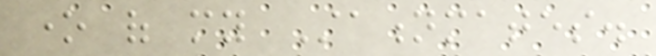one of my Stationmates.
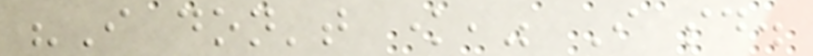"I don't know," I said.
